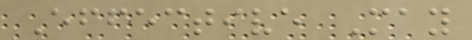Effective May
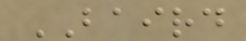BAIRD
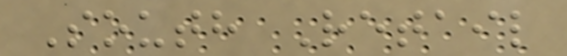South Retail
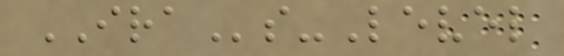IRAs-Level
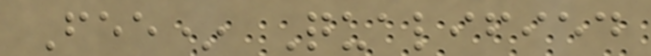Fee* Qualified
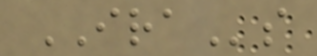IRAs
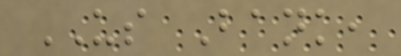US Bank,
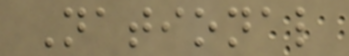National
